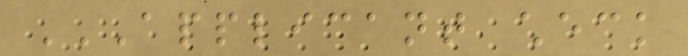APPLICANT CHECK
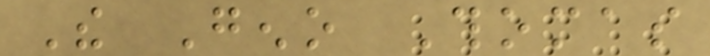The Geno Thomas
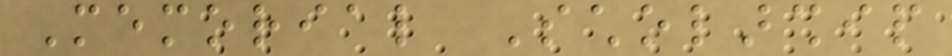Memorial Scholarship
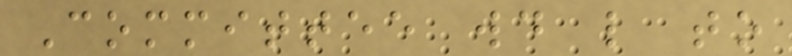Committee would like to
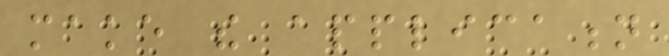make the application
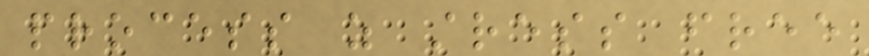process as stress free
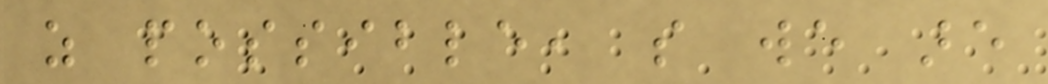as possible, so we are
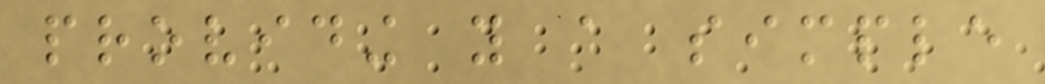providing you a simple
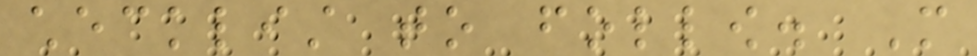checklist to follow. More
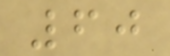60
